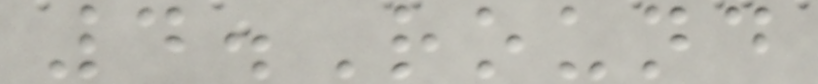4.Round
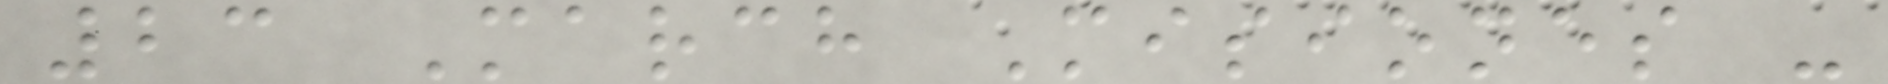23 March Misiones -
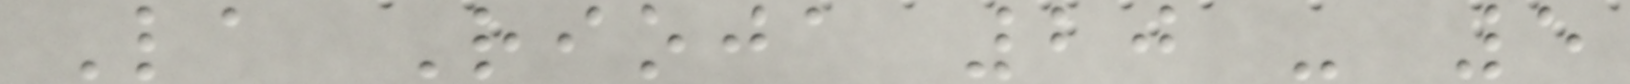La Rioja 20 - 5
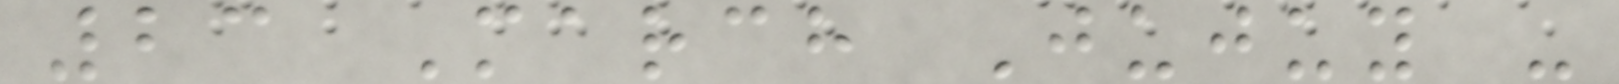23 March Jujuy -
